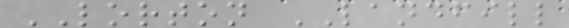LORTON LANDFILL
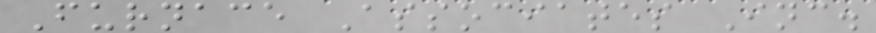Furnace Associates Inc.
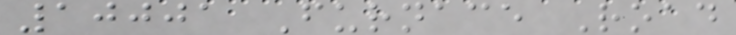10001 Furnace Road
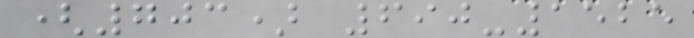(703) 690-1525
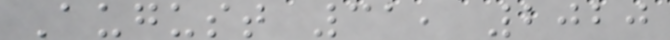August 31, 2020
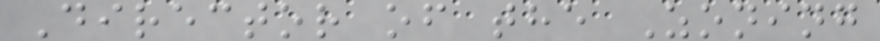Director of the Zoning
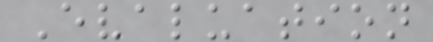Evaluation
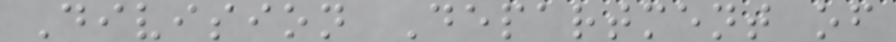Division Department of
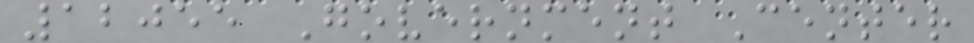12055 Government Center
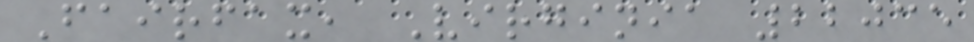Fairfax, Virginia 22035
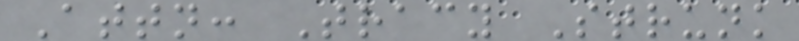Attn: Tracy Strunk
